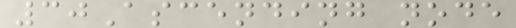30Ascending node
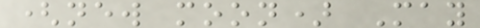(new moon) May
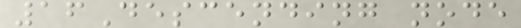16Descending node
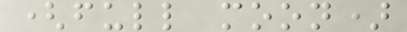(full moon)
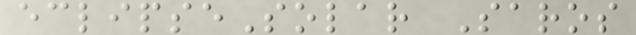eclipseSolar Saros
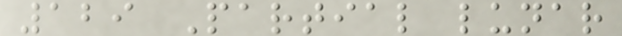129 Partial lunar
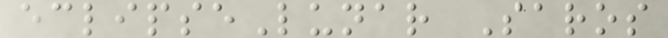eclipseLunar Saros
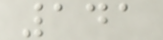141
